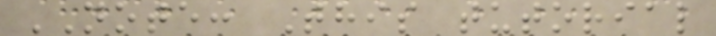NOTE: This tutorial
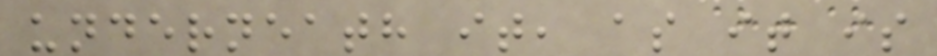underneath it, as it is
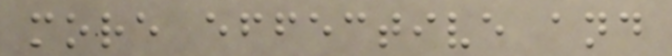more effective and
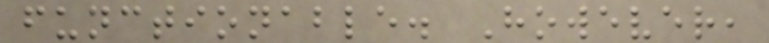functionable. However,
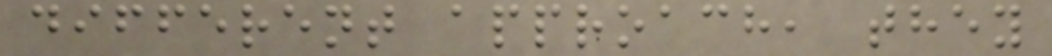different approach, they
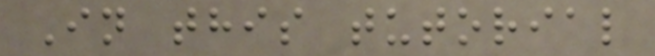In this tutorial
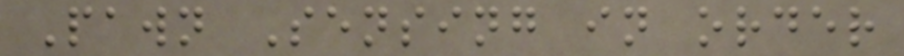Pawn Sensing in order
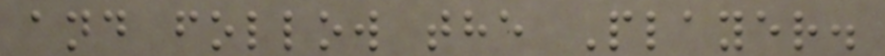and follow the Player.
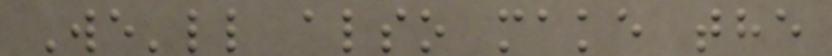We'll also make the
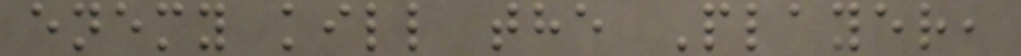enemy kill the Player,
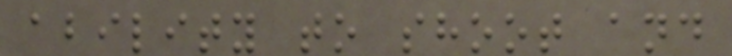ability to shoot and
